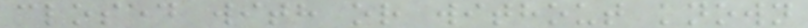closed with or without known
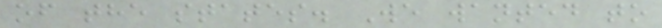of the states. We wanted to
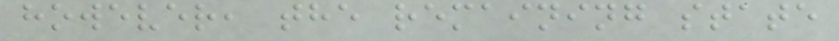however, the remaining state
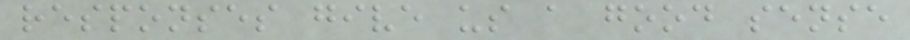responses give us a good sense
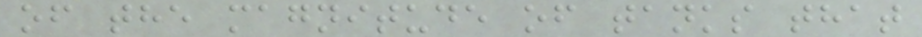of the magnitude of tanks that
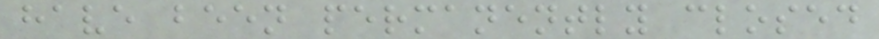have been permanently closed
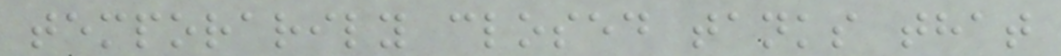temporarily closed tanks that
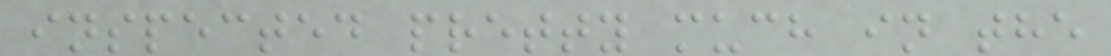inspected pretty much in the
